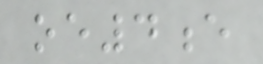oe4e
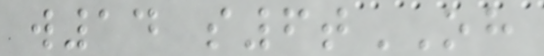w14 s6tOH
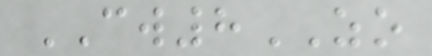CW8ZO
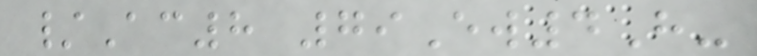/Ac8 79Ew4H-
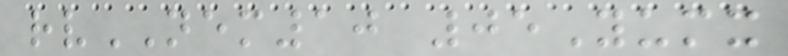rvNEM10 05Yumx
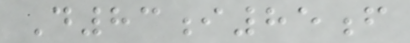D83i85f
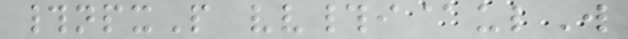#npxP vv#i@ulW
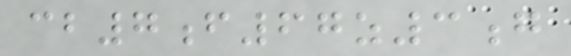cb7f67z3g
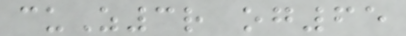cuZ3r og65
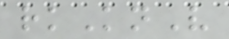rkKnV
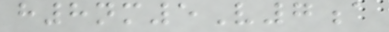h8nm5V7a
